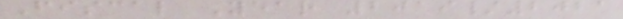Fiscal Year 2019/2021
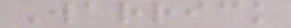Warrick
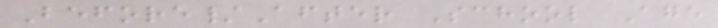Before/After School Age
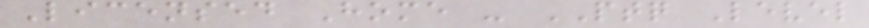Licensed Home - PTQ Level
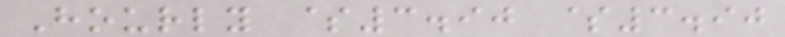Hourly $3.90 $3.90
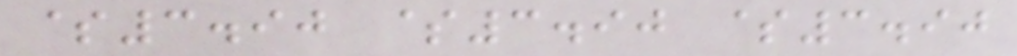$3.90 $3.90 $3.90
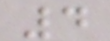4
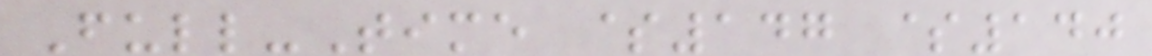Full-Time $147 $140
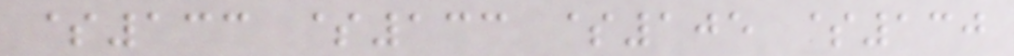$133 $133 $105 $130
